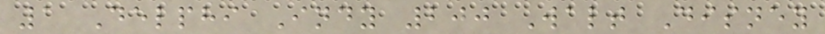1 Delphi Indy 200 Walt Disney
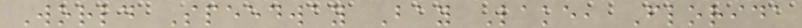World Speedway Bay Lake, Florida
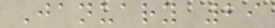January 29
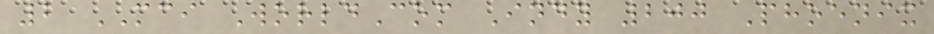2 MCI WorldCom Indy 200 Phoenix
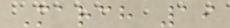March 19
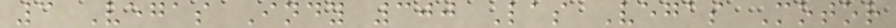3 Vegas Indy 300 Las Vegas Motor
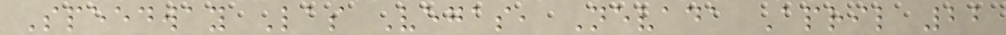Speedway Las Vegas, Nevada April 22
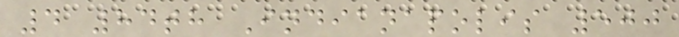4 84th Indianapolis 500
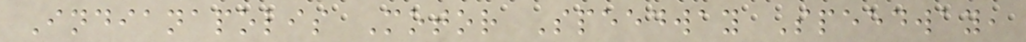Indianapolis Motor Speedway Speedway,
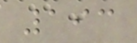193
